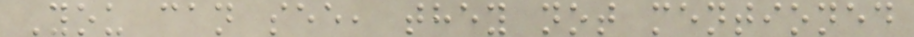You can see, they not mentioned
